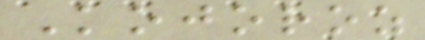Kojoroz
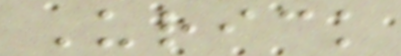Urick
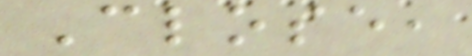Close,
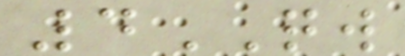4QW
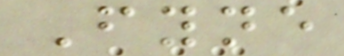Fyne
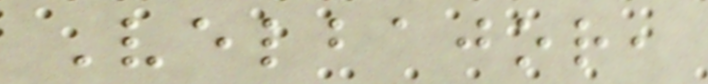Velbajor,
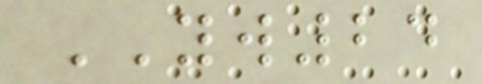YW24
